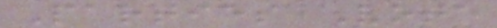Parties Vote
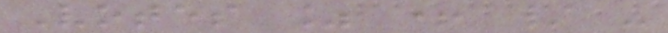Votes % + / -
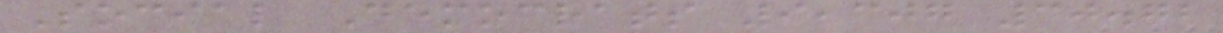Social Democrats 9,307 30.72
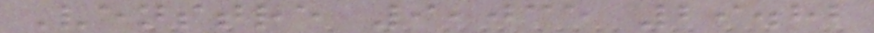Venstre 9,035 29.82
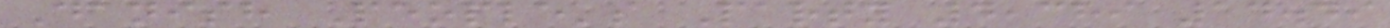Danish People's Party 4,389 14.49
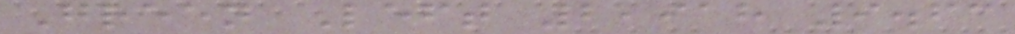Green Left 2,918 9.63
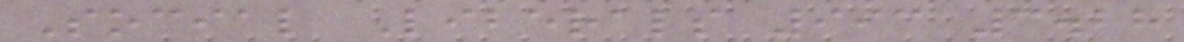Social Liberals 993 3.28
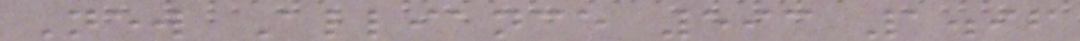New Alliance 593 1.96
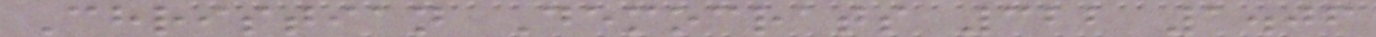Christian Democrats 322 1.06
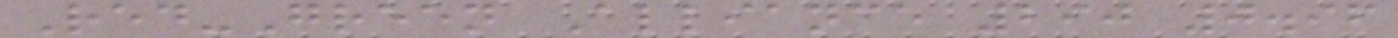Red-Green Alliance 290 0.96
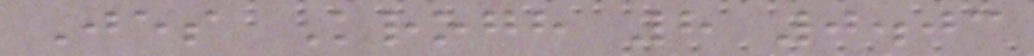Jes Krogh 8 0.03
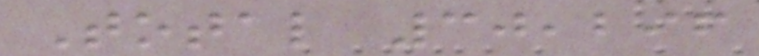Total 30,296
